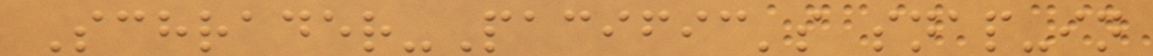Schrader-Pacific's snap-in
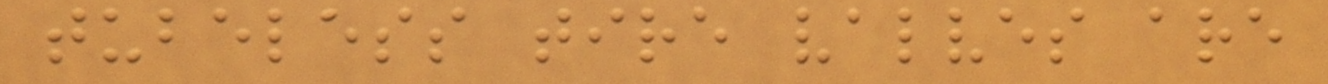tubeless tire valves are
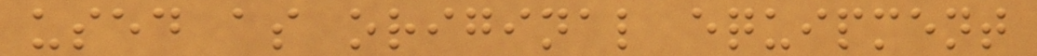used as original equipment
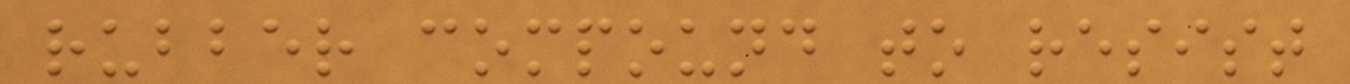rubber compound to resist
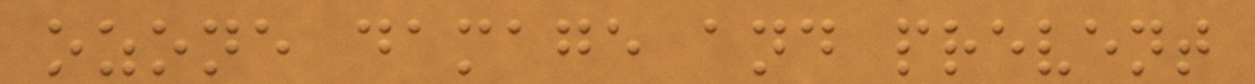ozone damage and prevent
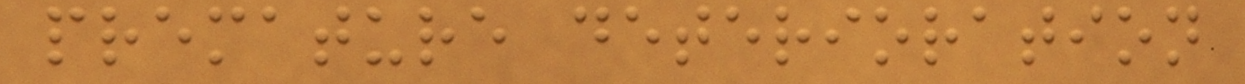premature deterioration
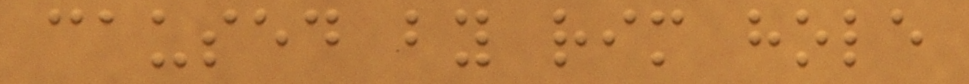caused by rim hole
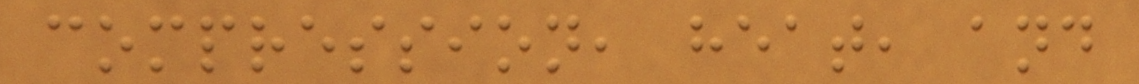compression, heat, and
